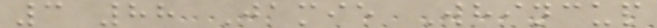3 88 Jamie Whincup
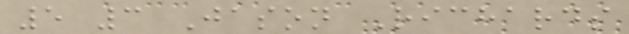5 3 Jason Richards
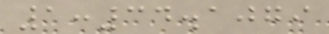1:34.1079
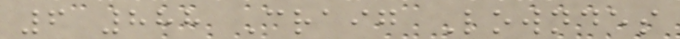6 888 Craig Lowndes
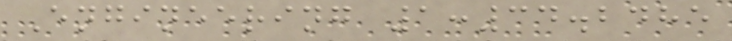Engineering 1:34.2485
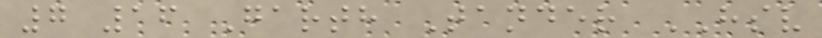7 16 Garth Tander HSV
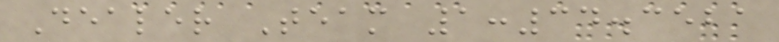Dealer Team 1:34.3521
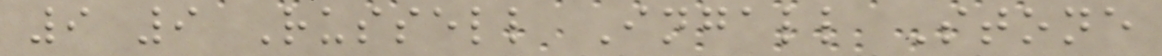9 9 Russell Ingall Stone
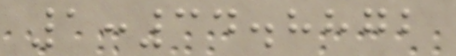1:34.8872
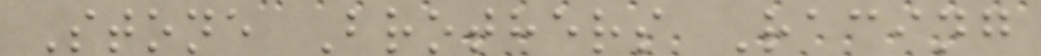Stone Brothers Racing
